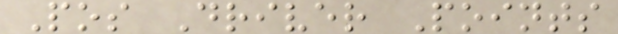Pos Driver Points
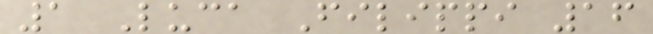1 Luca Filippi 16
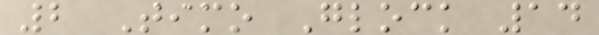2 Timo Glock 14
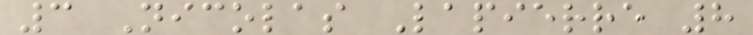3 Nicolas Lapierre 8
